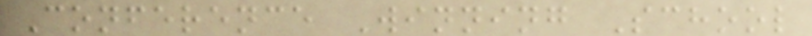Conference Winning School
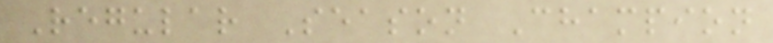Regular Season Champion
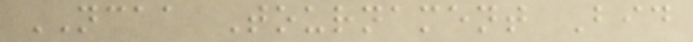NCAA Tournament Bid
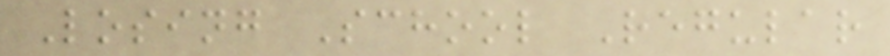Losing School Regular
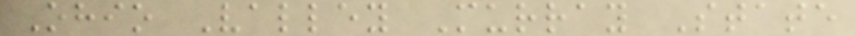Ohio Valley Murray State
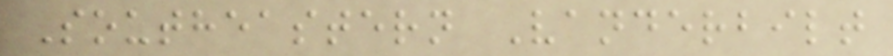Southeastern Vanderbilt
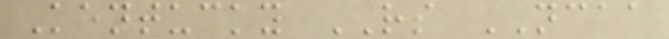Kentucky RS NCAA
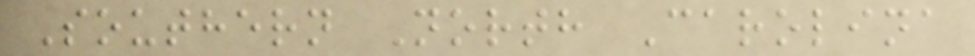Southern North Carolina
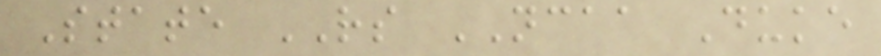State RS NCAA Duke
